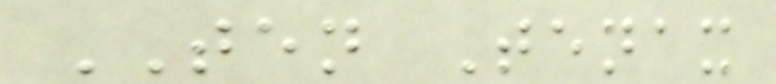TEN Tenax
